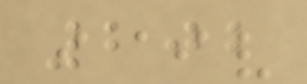202
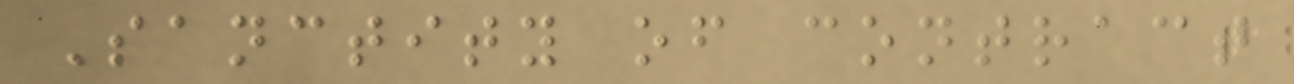Sanctity of contract
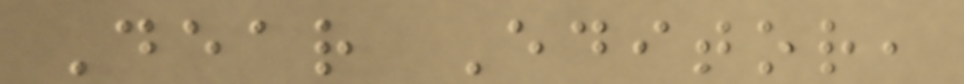Dear Editor,
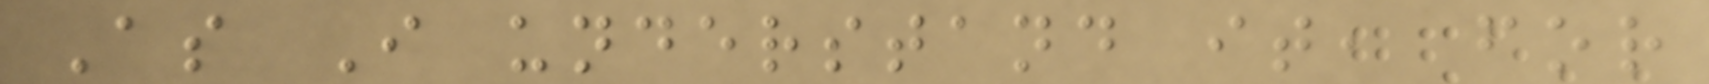As I understand it, for
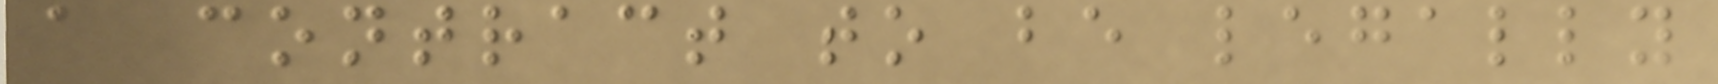a contract to be legally
